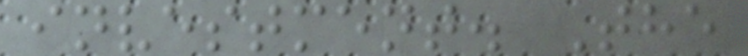investment. The
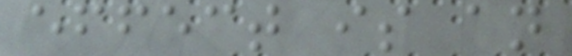effect is an
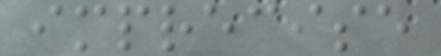imprecise
